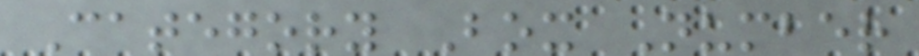Category Box Number
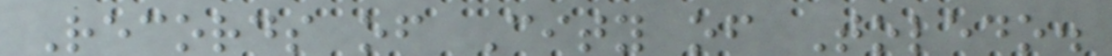Records of City of Toledo.
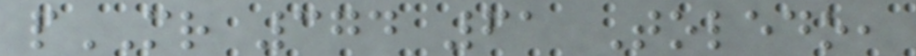pMR 374 61 Toledo,
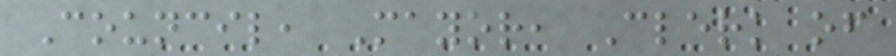Council, Mayor, Clerk of
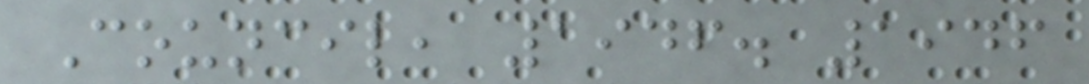Council, 1946. 1946
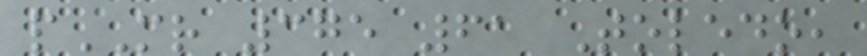pMR 375 61 Toledo,
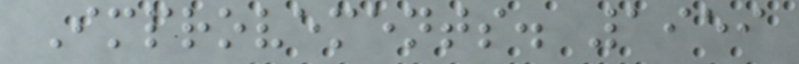Improvements. 1959
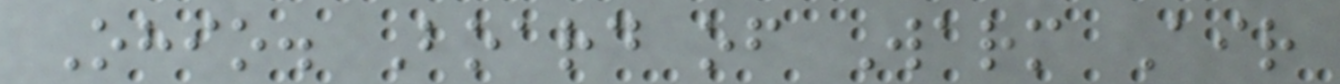Ohio. Board of Warm Air
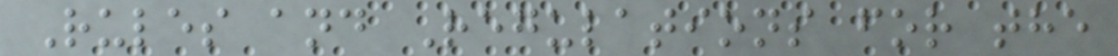Rules and Regulations for the
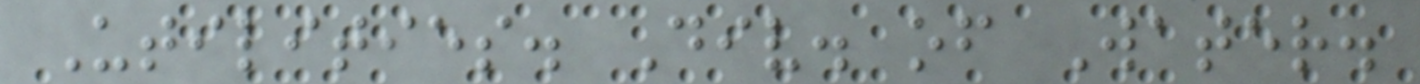Utilities. Div. of Water.
